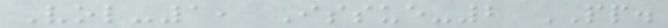Vol-1, Issue-2 PP.
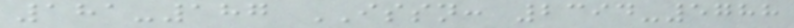181-187 ISSN: 2394-5788
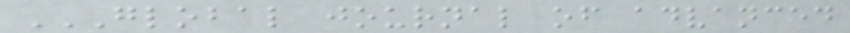GLOBAL JOURNAL OF ADVANCED
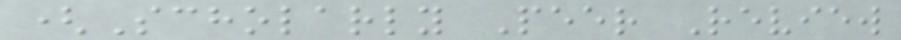(Scholarly Peer Review
